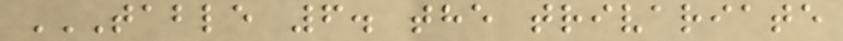TABLE 6. THE TRIVARIATE
